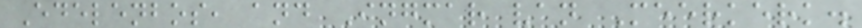Edelenbos, and Ingmar van Meerkerk.
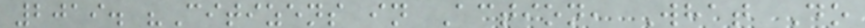2019. "Citizens in Action, What Do
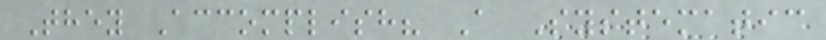They Accomplish? A Systematic
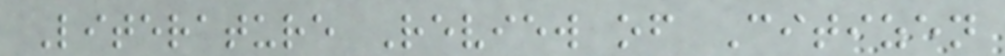Literature Review of Citizen
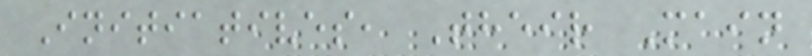Initiatives, Their Main
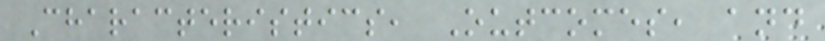Characteristics, Outcomes, and
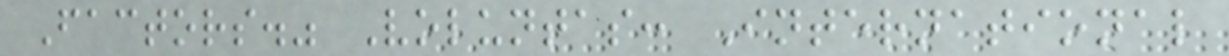Factors." Voluntas: International
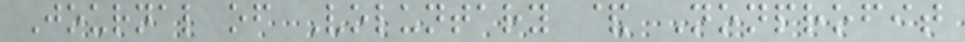Journal of Voluntary & Nonprofit
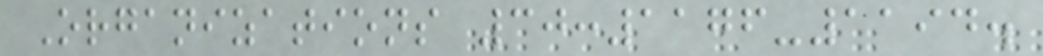Organizations 30:1176-1194.
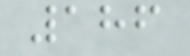186
